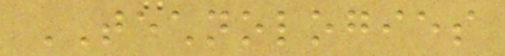TECHNOLOGIES
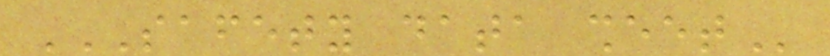SAFETY DATA SHEET
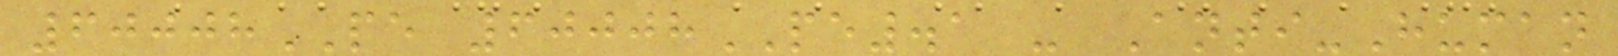60008PE 60008PE.1 - Anti-Human
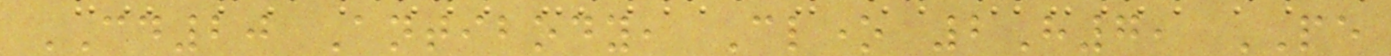CD20 Antibody, Clone 2H7, PE
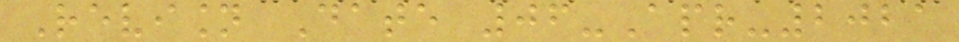Revision Date 06-Apr-2021
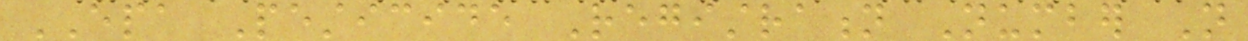EPA Pesticide Registration Number Not
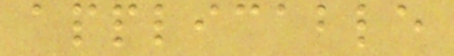applicable
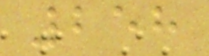258
